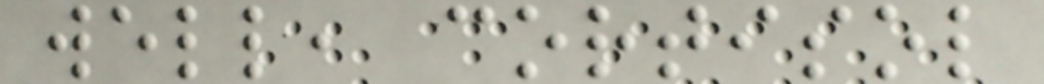well, cortisol
